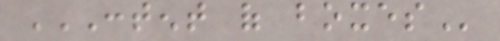CONTENT OF BOXES
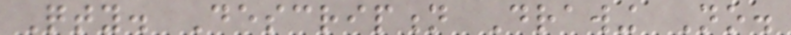Qty. Description Drawing No.
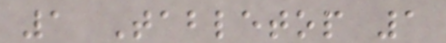1 Tabletop 1
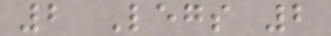2 Legs 2
